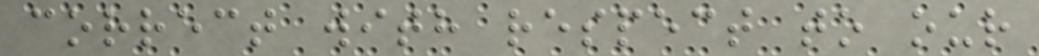correct with respect to our
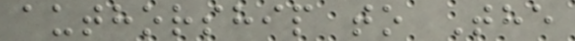authorship to The
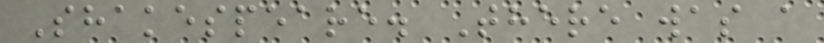Shakespeare. There was a
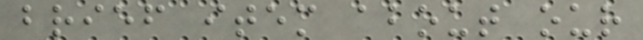brief item about our
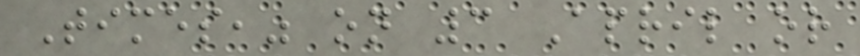Times," on 3 April or
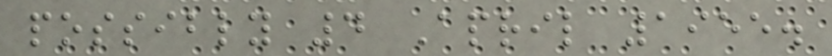possibly 4 April 1955.
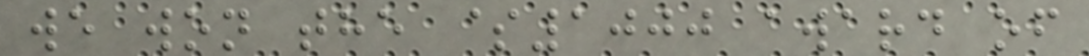we won the $1000 award of
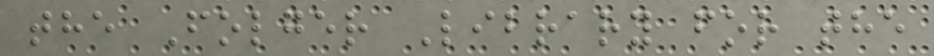the Folger Library for the
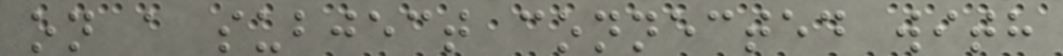on a subject connected with
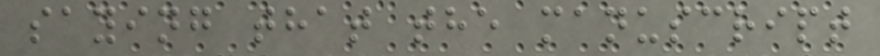saying that the manuscript
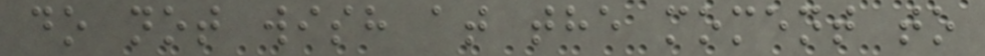do not wish at the moment to
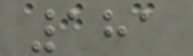181
